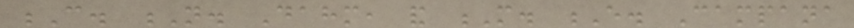C. N. Dahm, and M. E. Campana
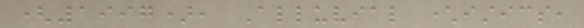(1997), Alluvial characteristics,
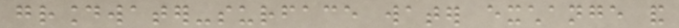groundwater-surface water exchange and
